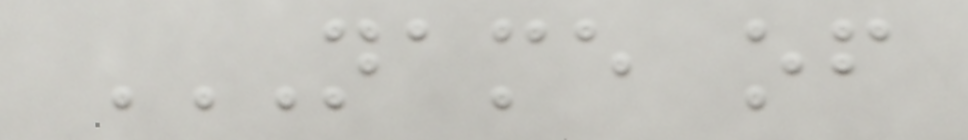NAME OF
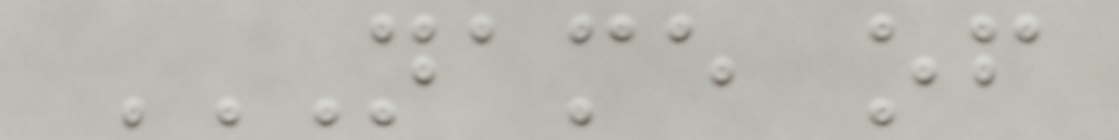NAME OF
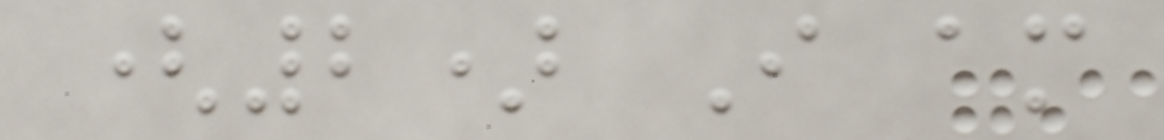(2) I am
